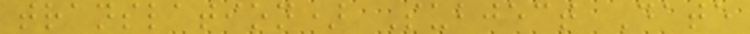translation) Subject Date
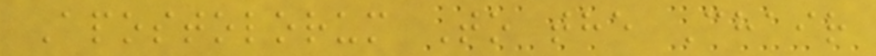Apostolorum To the Chair
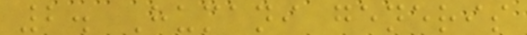2. Humani generis
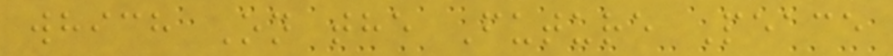which On the Future Peace
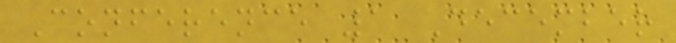Conference 1 December
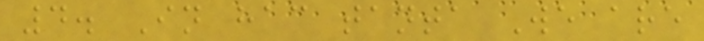4. In hac tanta We are
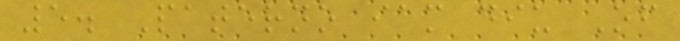5. Paterno iam diu Of
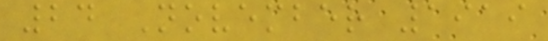24 November 1919
